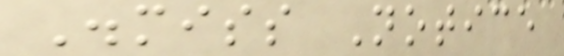Dismiss Notice
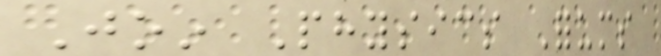Join Physics Forums
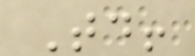Today!
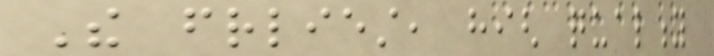The friendliest, high quality
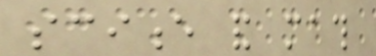science and math
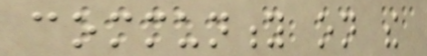community on the
